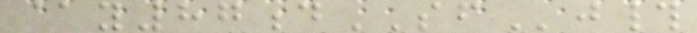@y87dSFj#
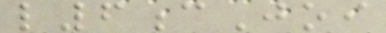l6cJoi
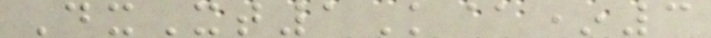DxXt1K@*3
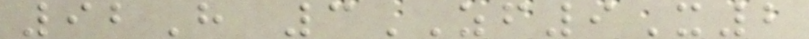92H 3ZF9X2
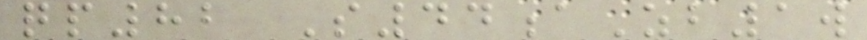qp82 S44aZb1w
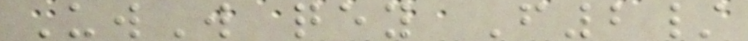UwW qey F2/
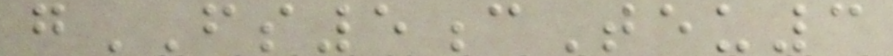gFS5cTeu3
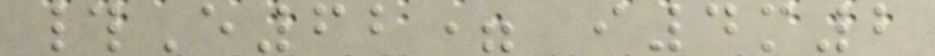#E62= i4m2
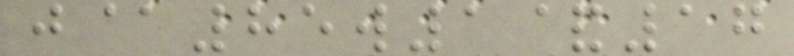j@85w1&17
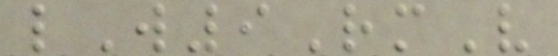lW9RmV
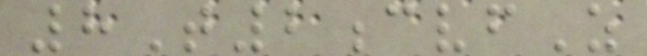8T2cvfZ
